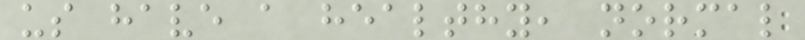us have a healthy, normal
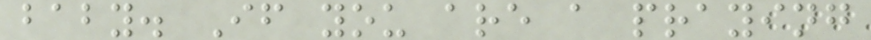baby. If you are a praying
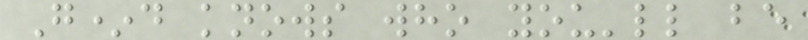G*d knows who you'll be
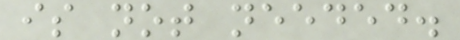is not needed.
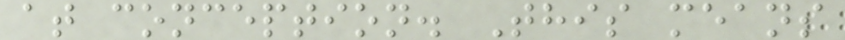at conception. This means
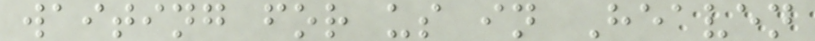waiting for us in Heaven
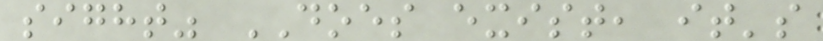sight" DOES exist, it's
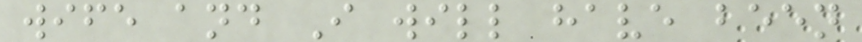wife and I will have been
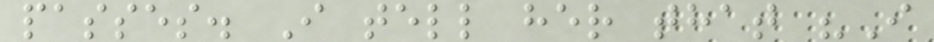passes. I tell her that "I
